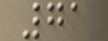71
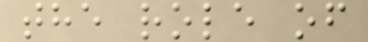the role of
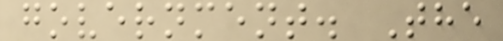government. The
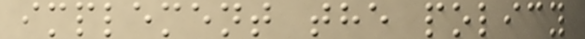implement the policy
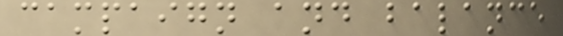campaign and balance
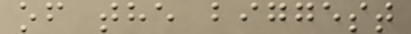of the biggest
